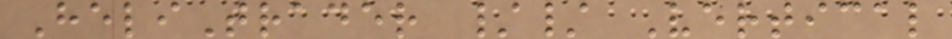HeliTrader // Vertical
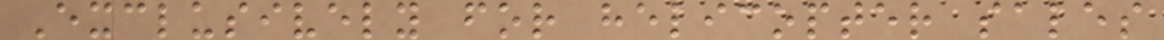Exclusively for helicopter sales
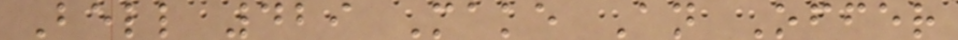Bell 429 Make An Offer
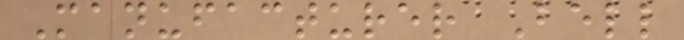Manufacturer Bell
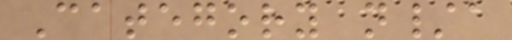Category n/a
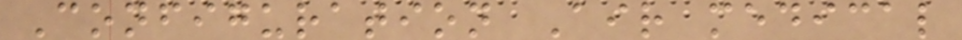Configuration Air medical
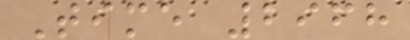Time 2968
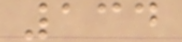134
